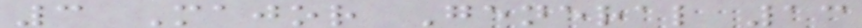3 Major General 13
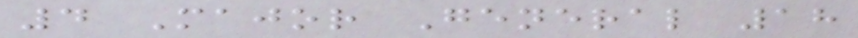4 Major General 18
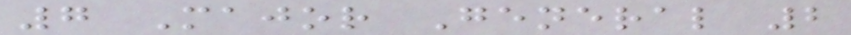7 Major General 2
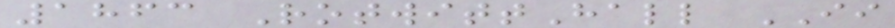1863 RotwittHall II
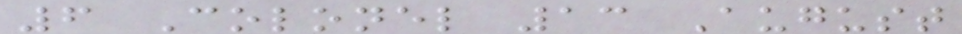6 Colonel 13 August
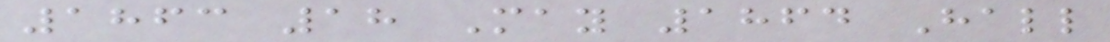1863 18 May 1864 Hall
